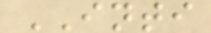INTI
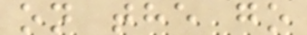on the go
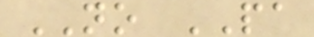NO PA
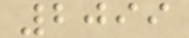2099
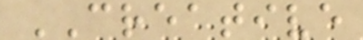CREATIVE
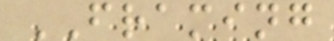FRAMING
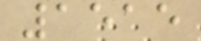1515
